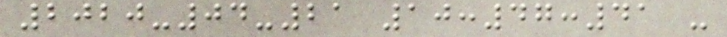2020-04-21 10:47:41 -
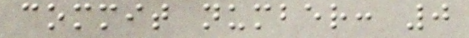commit number: 0
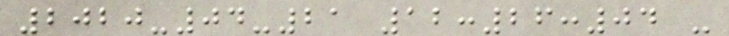2020-04-21 12:26:04 -
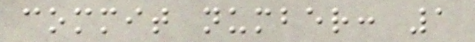commit number: 1
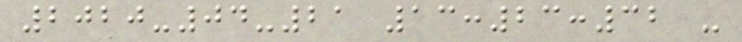2020-04-21 13:23:32 -
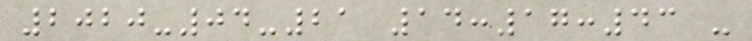2020-04-21 14:17:43 -
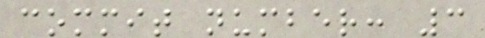commit number: 3
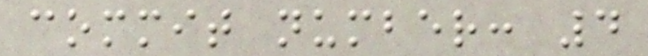commit number: 4
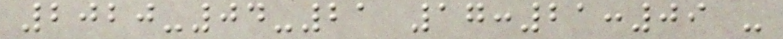2020-04-21 17:21:09 -
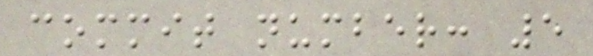commit number: 5
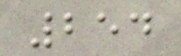254
